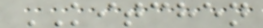KITCHEN
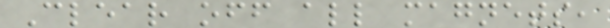Clear off all magnets,
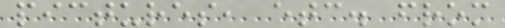pictures, etc. from
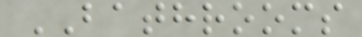BATHROOMS
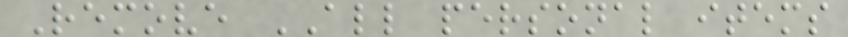Remove ALL personal items
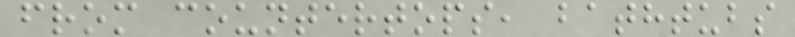from countertops, bathtubs
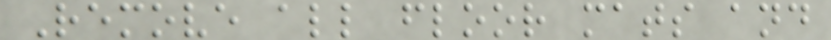Remove all floor mats and
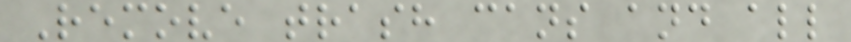Remove trash cans and all
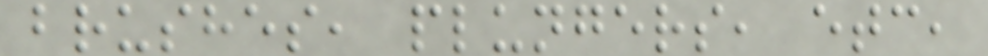brushes, plungers, etc,
